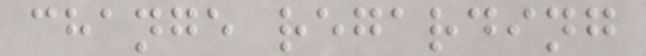change regarding
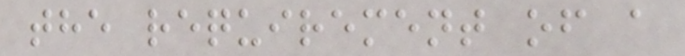the requirement of a
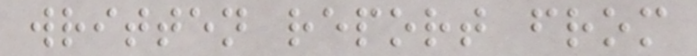written report from
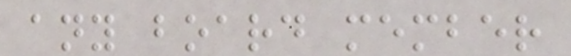any board member
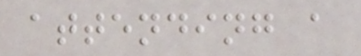attending a
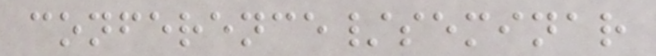conference/seminar
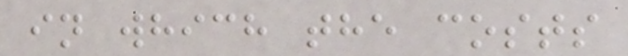in which the costs
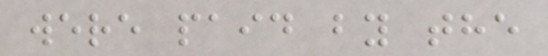were paid by the
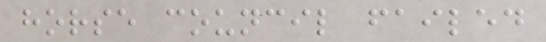horse council failed
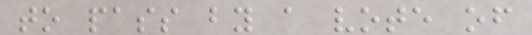to pass by a vote of
